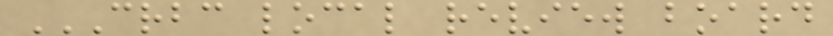CRBC LOCAL REVIEW BOARD
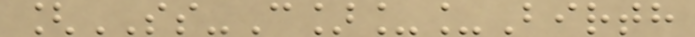[SS-C]__Birth
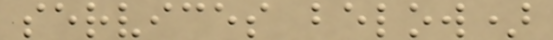services below)
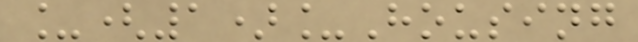_(1)_Housing
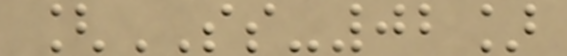[SS-02]
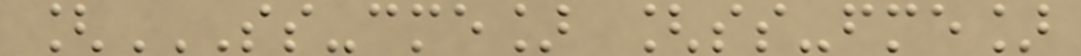[SS-CME] [SS-FME]
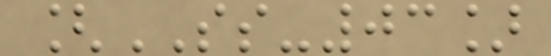[SS-03]
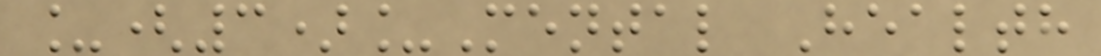_(3)_Mental Health
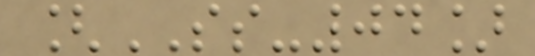[SS-04]
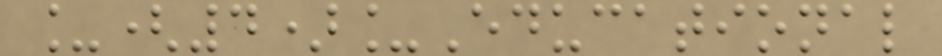_(4)_Educational
